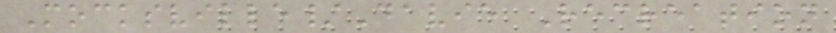Mocksville/Davie Recreation
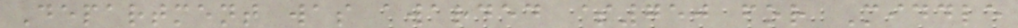Department was awarded $750 for Middle
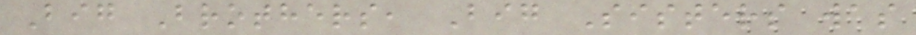Big Brothers, Big Sisters was
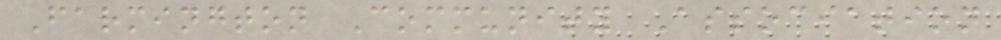Farmington Community Association
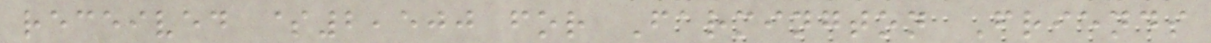received $2,500 for Farmington Friends
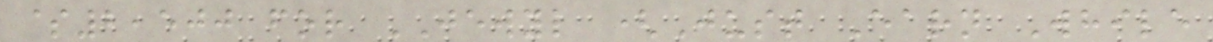$2,500 for JEWYL (Just Earn While
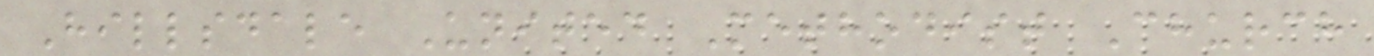Hillsdale United Methodist Church
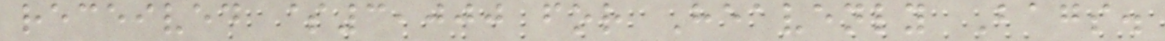received $3,000 for Heavenly Bags.
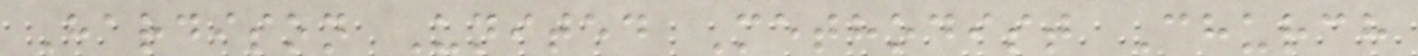Hardison United Methodist Church
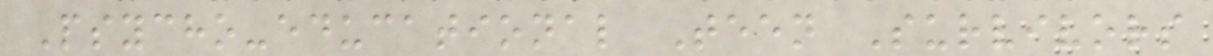Psycho-educational Teen Survivors
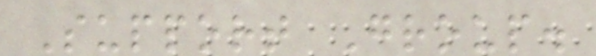Support Group.
